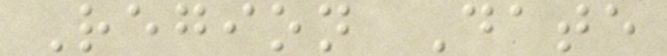Region Date
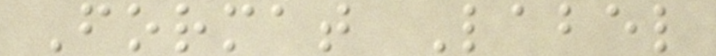Format Label
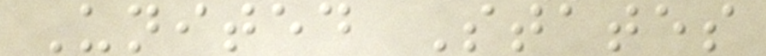United States
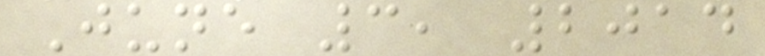June 3, 2014
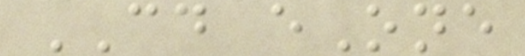CD eOne
